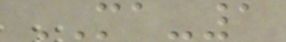MA-1
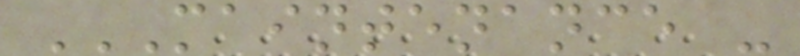MAINTENANCE -
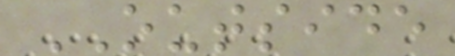OUTSIDE
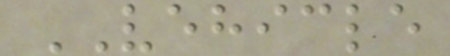VEHICLE
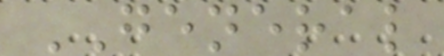GENERAL
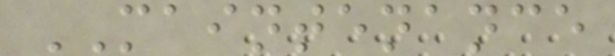MAINTENANCE
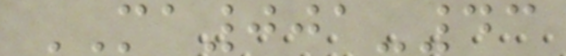MA001-43
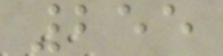255
